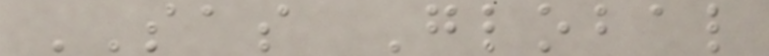SAS Global
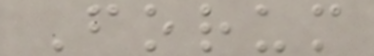Forum
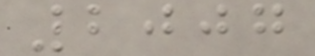2007
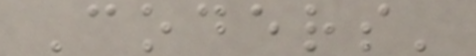Coders'
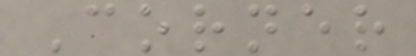Corner
